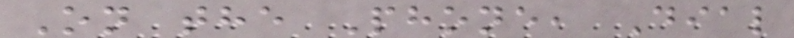On the Phone, Dial
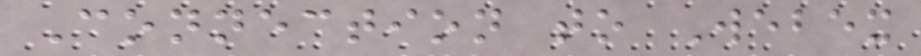Connection to Webex
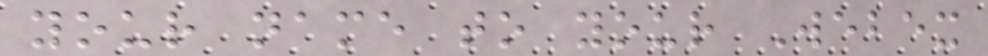your name to your Webex
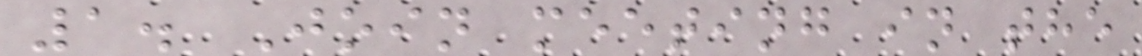1. Join meeting in the
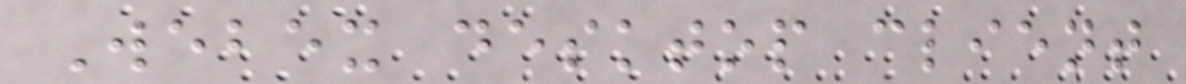Webex desktop client
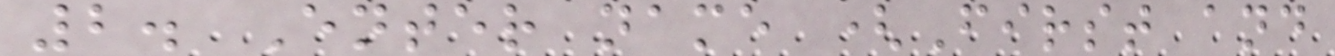2. Enter name (First and
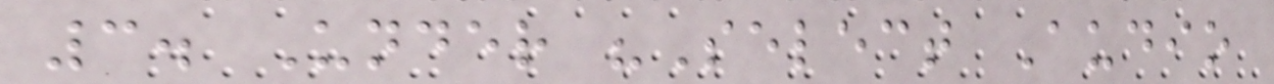3. Under "Select Audio
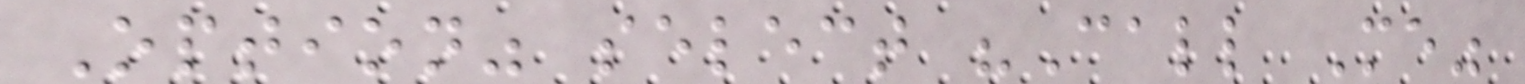Option" select "Call Me"
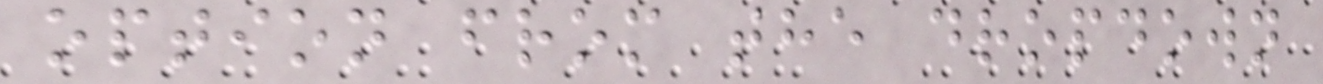option from the dropdown
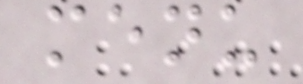menu
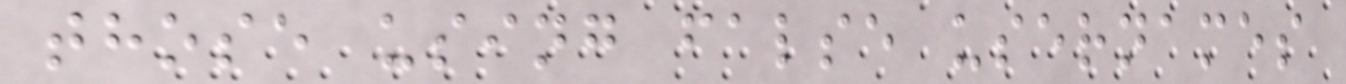those using false usernames
